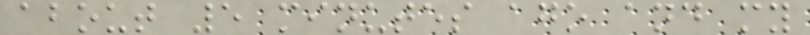about 5 minutes ago and my
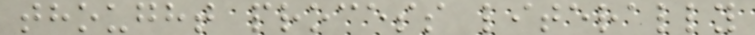thought process literally
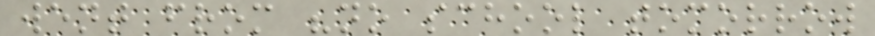went from "no school tomorrow
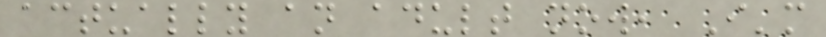actually an adult now, I'm
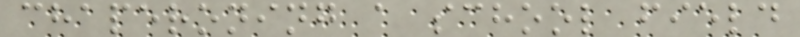chaperoning a school field
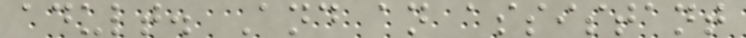adult. And an assistant
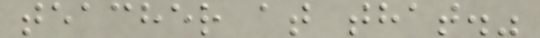teacher at that."
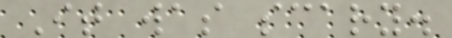It was scary.
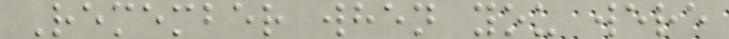Remember when you were
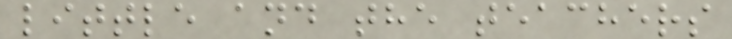little and the teachers
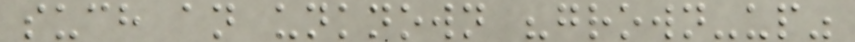such an unknown "grown-up"
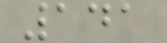141
